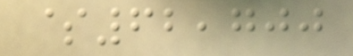$62,700
